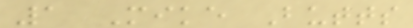1 Mike Butts
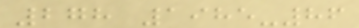278 1985-86
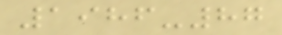1986-87
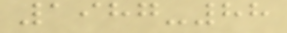1987-88
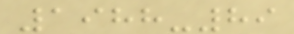1988-89
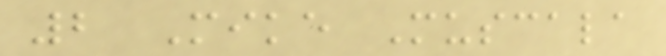2 Mike Muscala
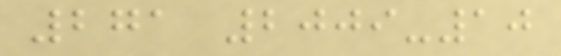271 2009-10
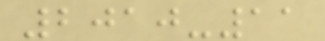2010-11
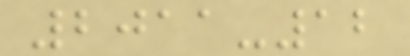2011-12
